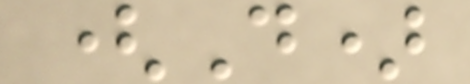(D)
